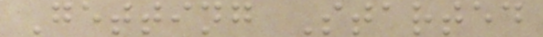Getting Started
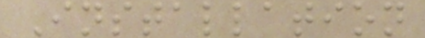Installation
